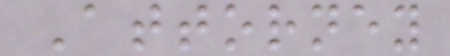Attorney
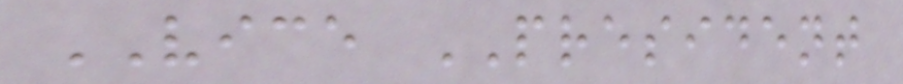VICE PRESIDENT
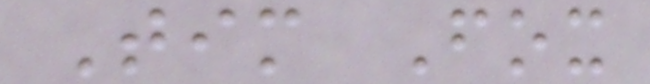Tim Fox
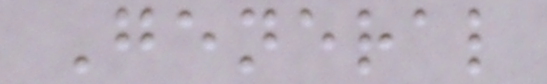General
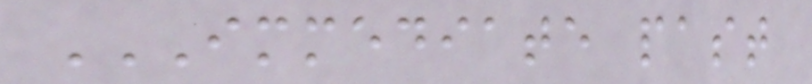IMMEDIATE PAST
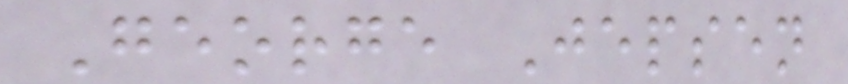George Jepsen
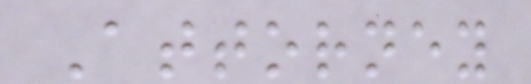Attorney
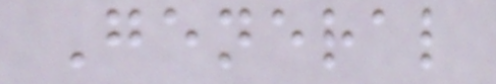General
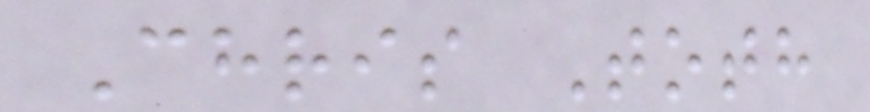Chris Toth
